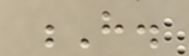H.
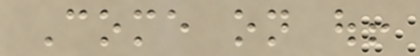Come on out!
